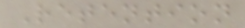Retention
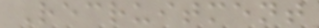Recruitment
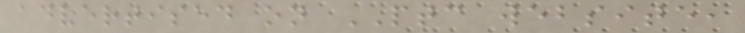advertised on PTC website,
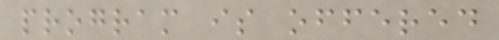program is offered
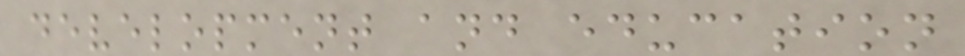development and education
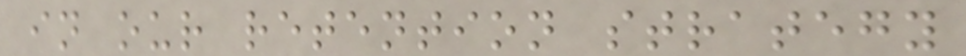in our retention strategy
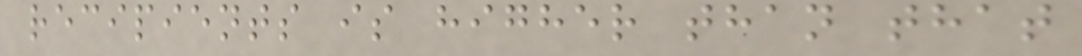recipients is higher than that
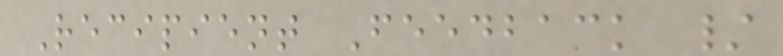Recipient Feedback /
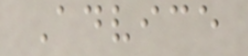Advice
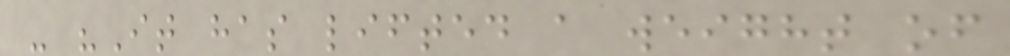- "It has lifted a weight of
